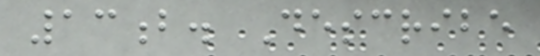13b. Describe
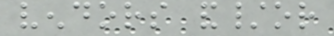vendors and/or
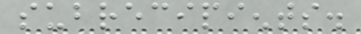subrecipients.
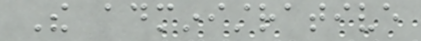The administrative
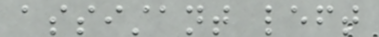assistant left
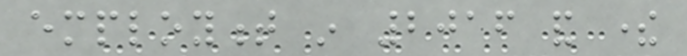employment in 2016 and there
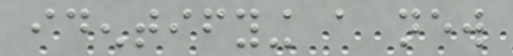identifying a new
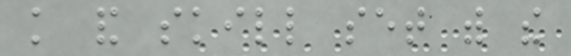knowledge and skill set with the
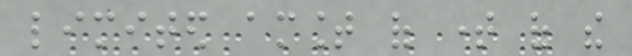limited amount of time of the
